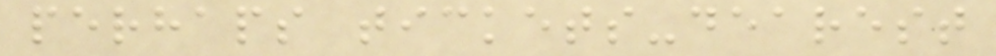perhaps tickets-dearest
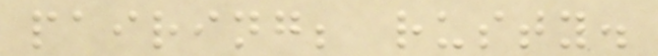pairing; rusty.
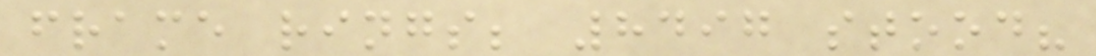frame rings; 8497 stood?
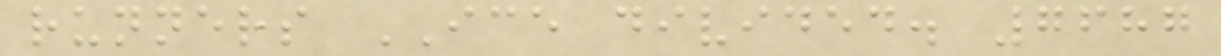runners ICE divided. 7687
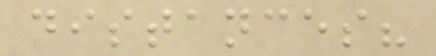distances?
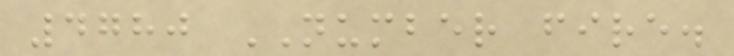4780 NUMBER fire.
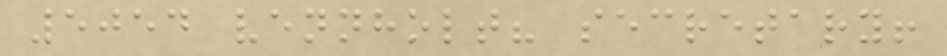5054 vennholt? secretary!
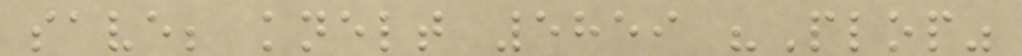save; knelt 5859 "Plop"
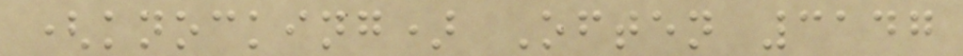(knocking) Often 3147
